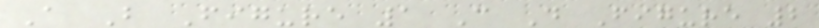A B Figure 1 C D Figure 2
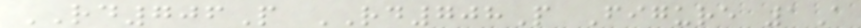RD706P RD708P Figure 1A
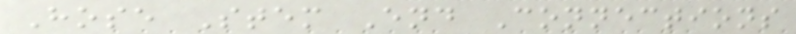Hose Stem End Connections
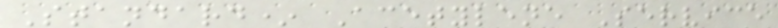Standard* Acetylene Service
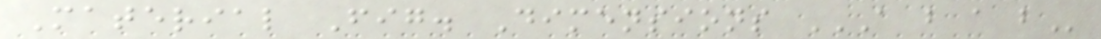Material Fig. Dimensions A B A B
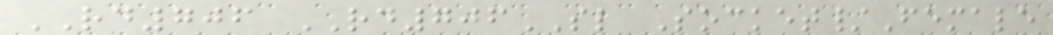RD706 RD706SL Socket/Female
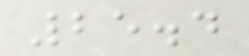25.4
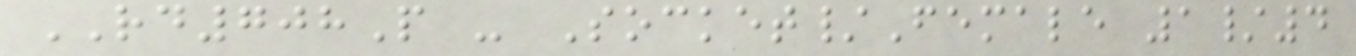RD708P - Socket/Female 1/4
